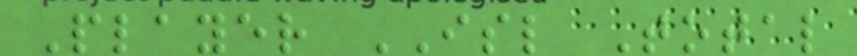Player ISL Total
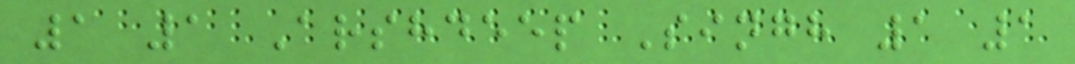1 1 Arshdeep Singh 1 1
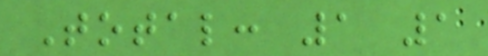Total: 1 1
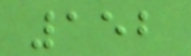152
